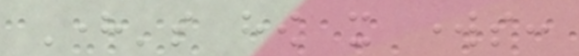Here's how it works:
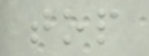top
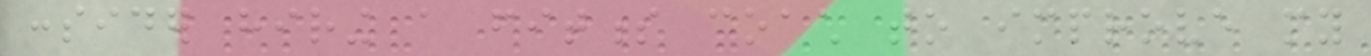consider hiring a fitness coach to improve my
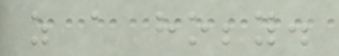as a hobby.
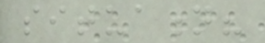situation?
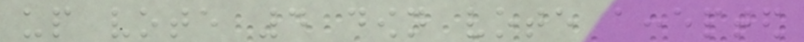up vote 4 down vote accepted
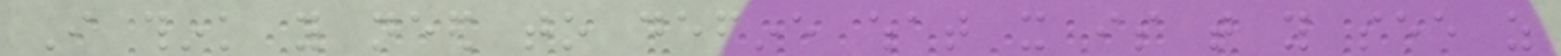I think you need to define what it is that you see as
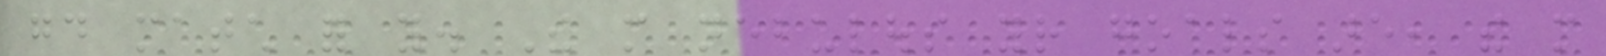good match for you. The more nebulous your goals are, the more
